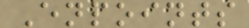Enpoints
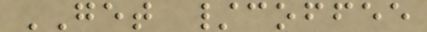GET /coffee
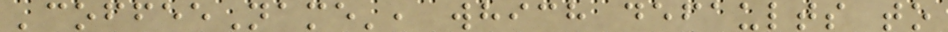'coffeeName', which defaults to
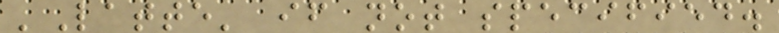'Latte' if not specified.
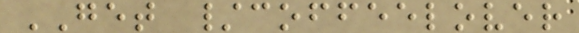GET /coffeelover
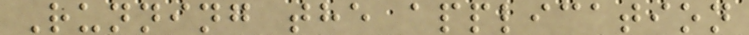Running the application
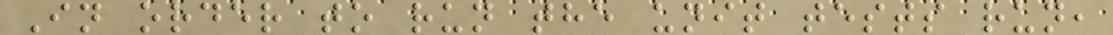In order to run the unit tests run,
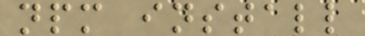npm install
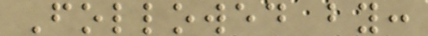Followed by:
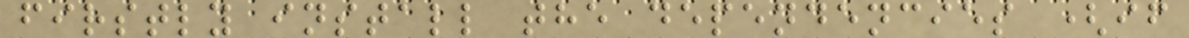firstly install the dependencies (if
